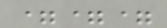===
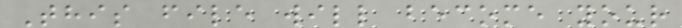This file will become your
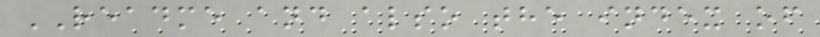README and also the index of
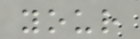your
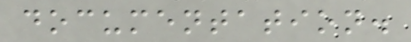documentation.
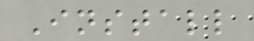Install
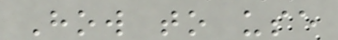How to use
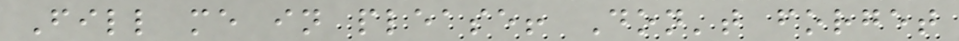Fill me in please! Don't forget
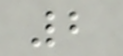2
